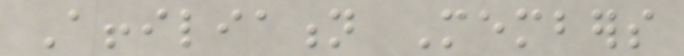Affiliation Members
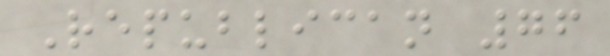Republican 76
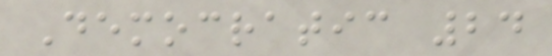Democratic 24
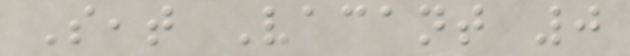Seat Vacant 0
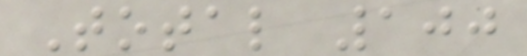Total 100
